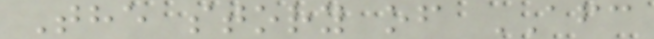The story of AFC
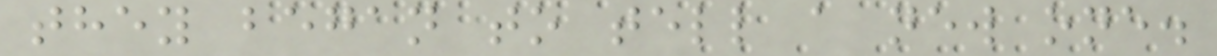they began to tell a new one.
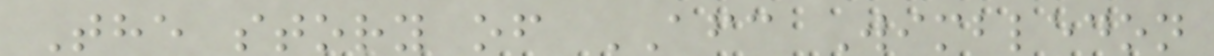The story of AFC Wimbledon
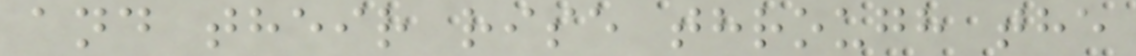and their rise through the
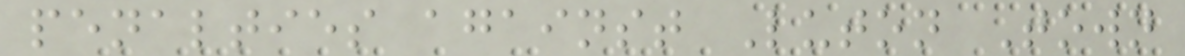penalties against Luton Town
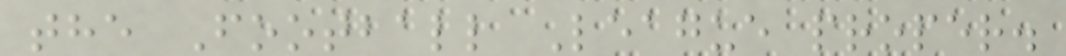the Football League proper.
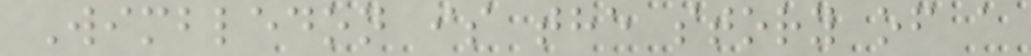Wimbledon is the story of a
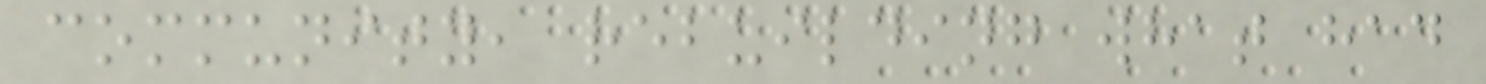community, rebuilding what had
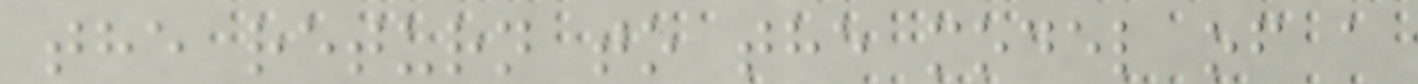the return to the model of a
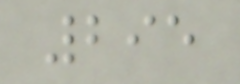295
